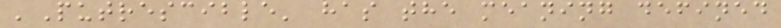'Putrescible' has the meaning defined
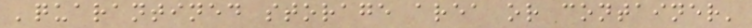'quarantined storage area or container'
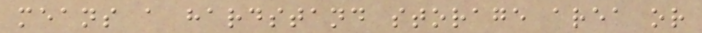means a hardstand storage area or
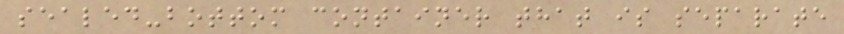sealed-bottom container that is separate
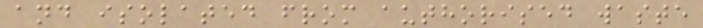and isolated from authorised waste
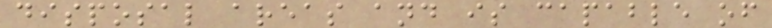disposal areas and is capable of
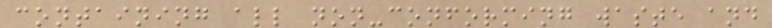containing all non-conforming waste and
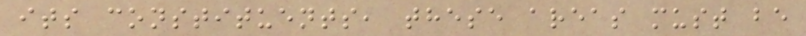its constituents, these areas must be
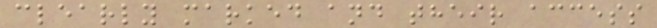clearly marked and their access
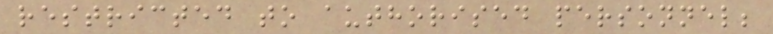restricted to authorised personnel;
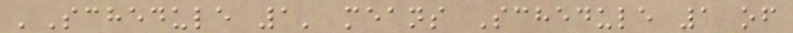'Schedule 1' means Schedule 1 of
